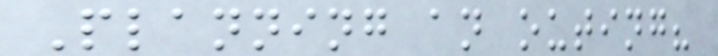Planning an outing?
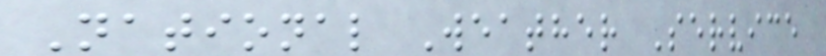National Weather Service
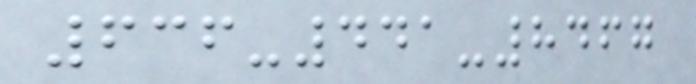636-441-8467
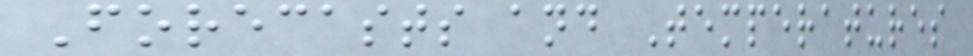Forecasts and Temperatures
